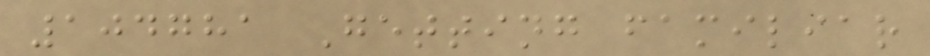104781 Getting familiar
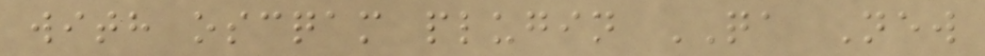with oscqam plugin QA New
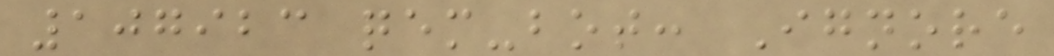107923 qem-bot: Ignore
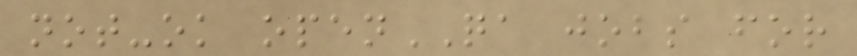not-ok openQA jobs for
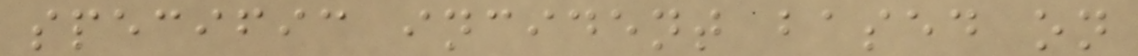specific incident based on
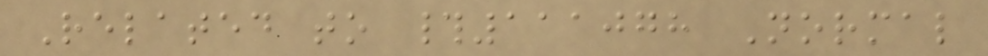Related to #111078 Normal
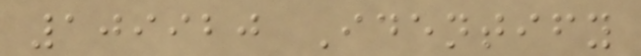109920 Identify
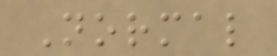Normal
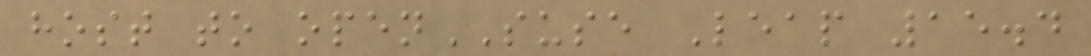host to openSUSE Leap 15.4
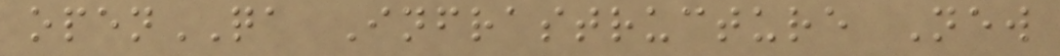openQA Infrastructure New
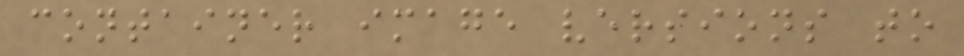container image versions to
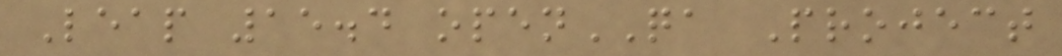Leap 15.4 openQA Project
